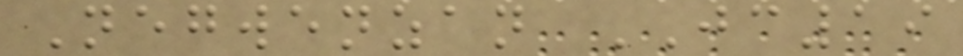Negwenzan JC19
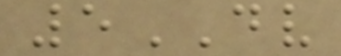5DV
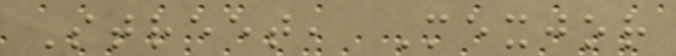Street, Mexjor
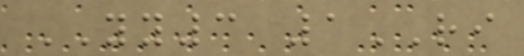YY3 1RI
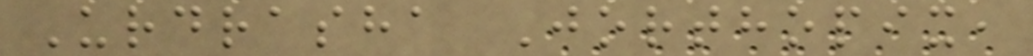Urdrasha Jorthopix,
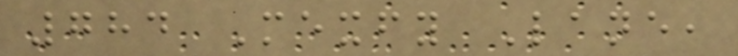784 Mexfy Lane,
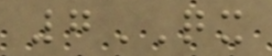7QX
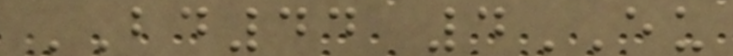BD44 4EU
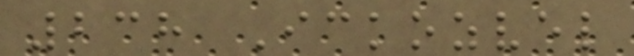238 Ickozvel
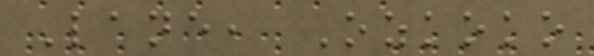Lane, Ozkoko
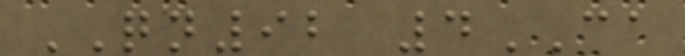QN92 4CA
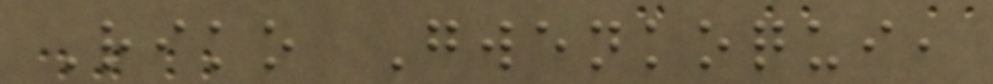Riko Gwenkoqui,
